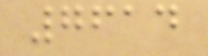7614
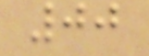00
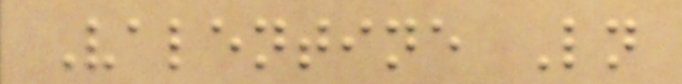Valentine Ln
